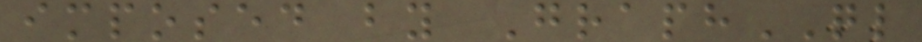imposed by GraphQL
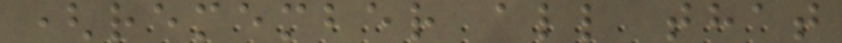(remember all that
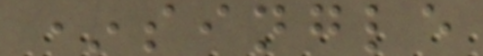*single
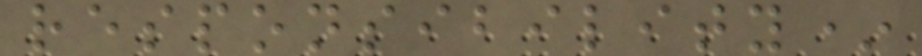responsibility*
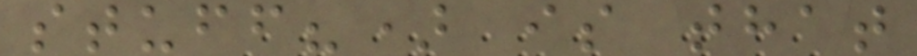stuff?) is that
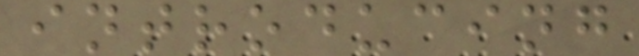introducing
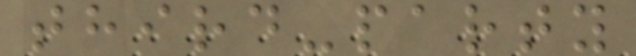third-party
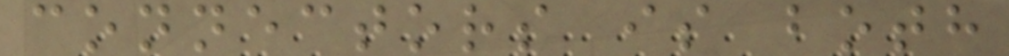connectors is both
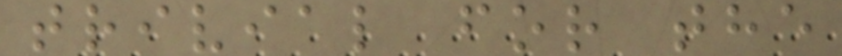trivial for the
